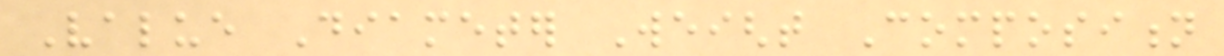Value Diameter Weight Composition
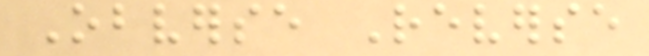Obverse Reverse
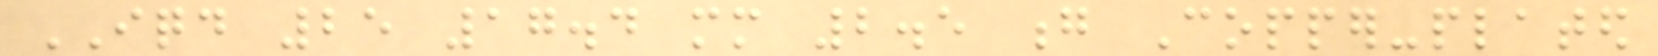IQD 25 17.4 mm 2.5 g Copper-plated
